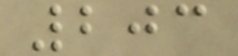203
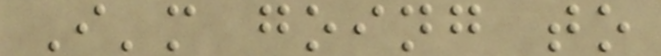I'm going to
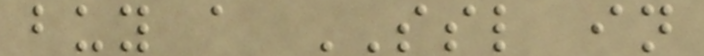buy a SSL in
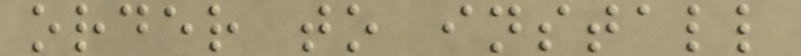order to install
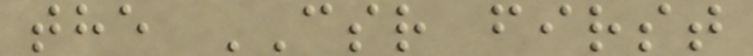the CSR first
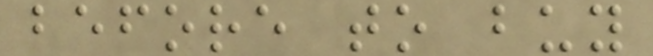before to buy
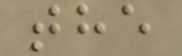the
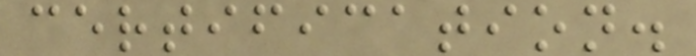certification.
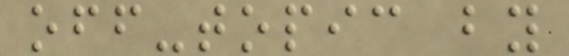off-topic by
